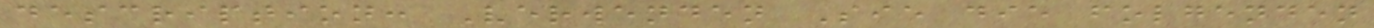description: Verwenden Sie die folgenden
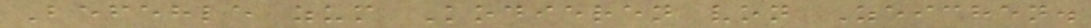Befehle zum Kodieren von Zeichen.
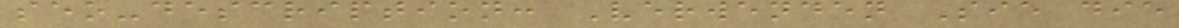seo-description: Verwenden Sie die
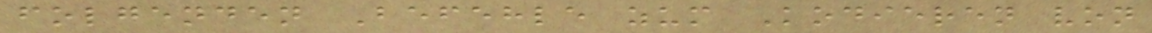folgenden Befehle zum Kodieren von
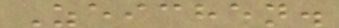Zeichen.
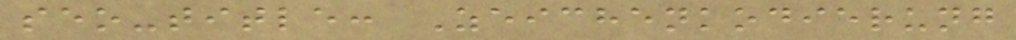seo-title: Zeichenkodierung
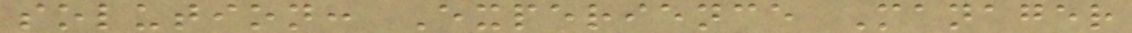solution: Experience Manager
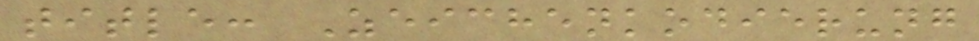title: Zeichenkodierung
